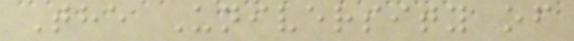The University of
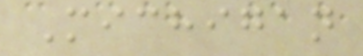Michigan
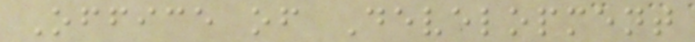Office of Development
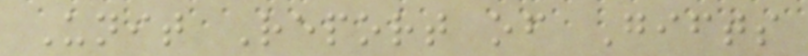Unit Report of Gifts
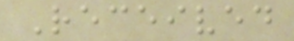Received
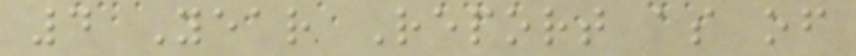4 Year Report as of
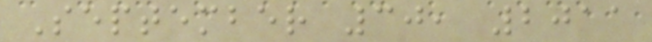September 30, 2011
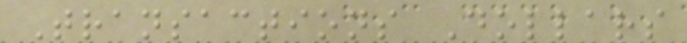Transactions Dollars
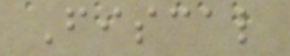Fiscal
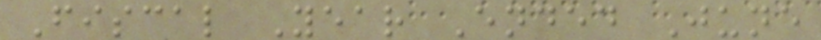Fiscal Year Ended June
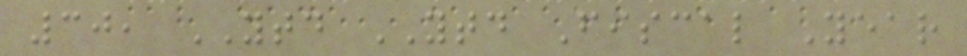30, YTD YTD Fiscal Year
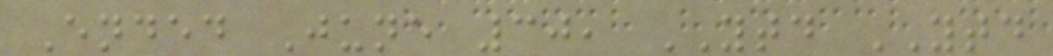Ended June 30, YTD YTD
